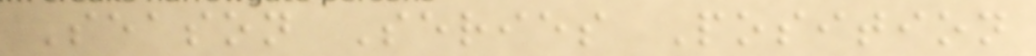Season Series Position
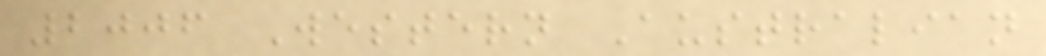2006 Western Australian
